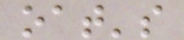oat's
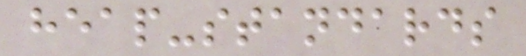heap-standards
